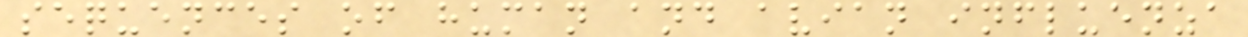sequences of human and avian influenza
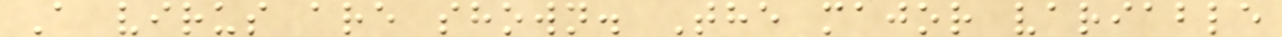A virus are shown. The major variable
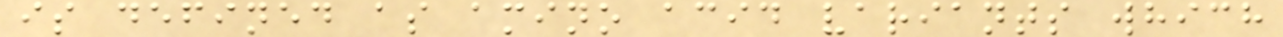is defined as amino acid variants which
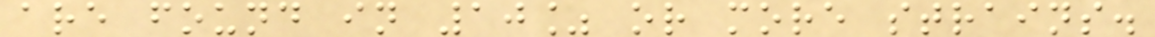are found in 10% or more strains.
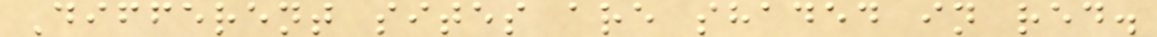Different sites are shaded in red.
